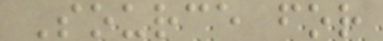Source for
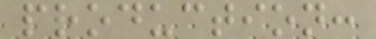production:
